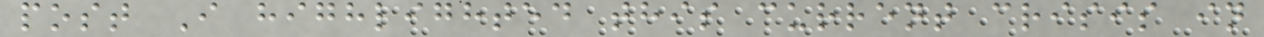post I highlighted this current crisis in
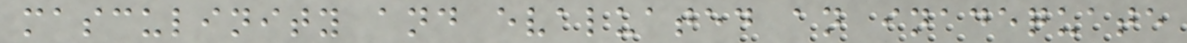masculinity and evaluated an inadequate
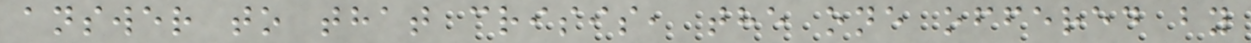answer to that crisis, the one offered by
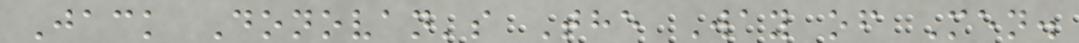Jack Donovan's The Way of Men.
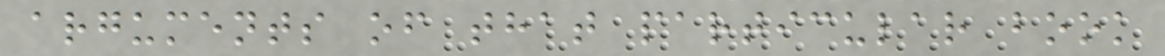arguments of that particular book
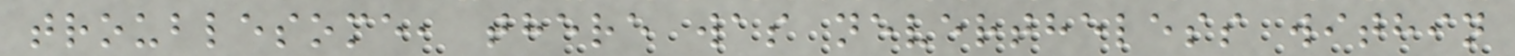troublesome, there was nevertheless within
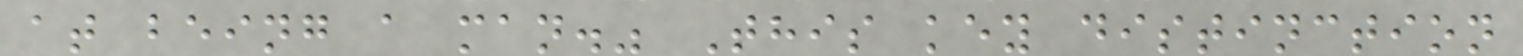at being a man." This key distinction
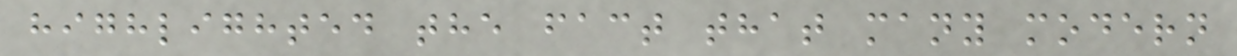highlighted the fact that many modern
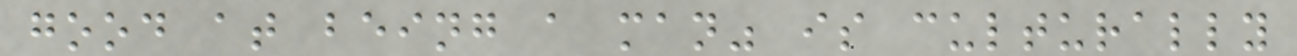good at being a man" is culturally
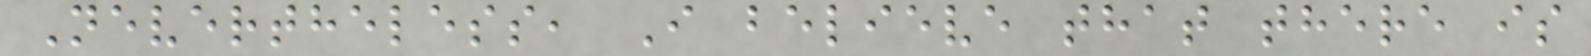Nevertheless, I believe that there is
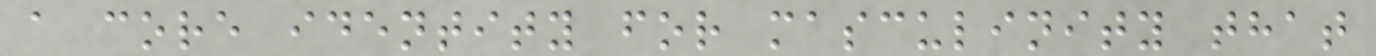a core identity for masculinity that
